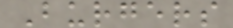Burgers
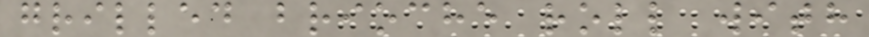grilled brioche roll with
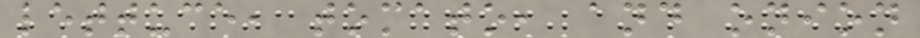lettuce, tomato, and onion
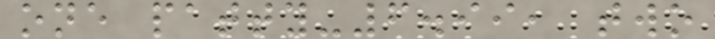one patty-6.99, two
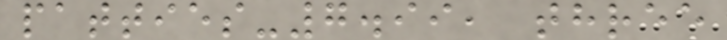patties-7.99, three
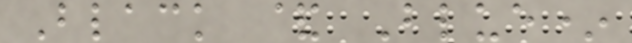Black & Blue*
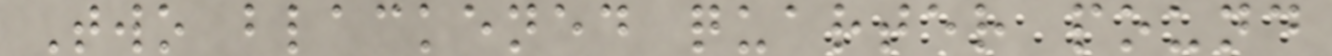Two blackened quarter pound
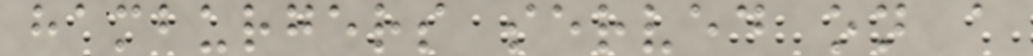hamburgers served on a
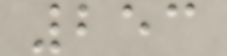253
